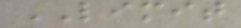LIMIT
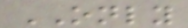ONLY
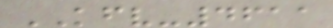KFV-4611
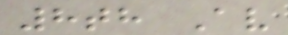8th Av
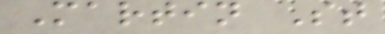Martin St
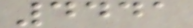4441
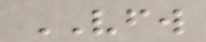VFW
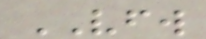VFW
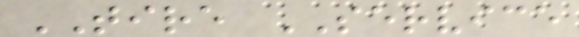TIRE SERVICE
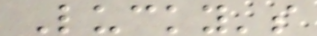Lucky's
